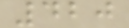420
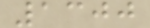1300
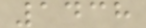1438
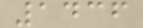1436
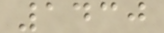1430
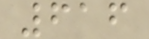616
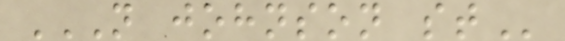N JOHNSON ST
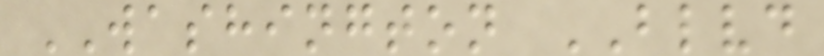WASHINGTON BLVD
